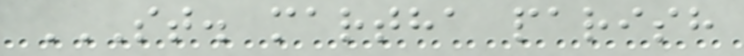ST. MARTHA PARISH
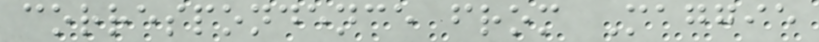correspondence from Maggie
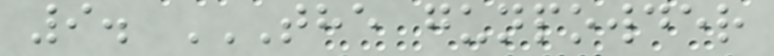9. THE GUNPOWDER
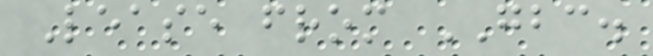Lease from GBC.
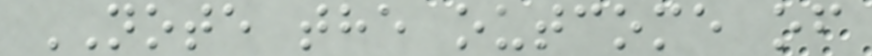NOTE the outcome of
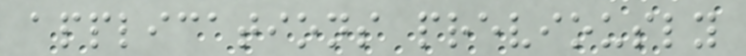applications previously
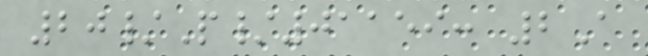20/P/01159: 2A
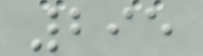295
